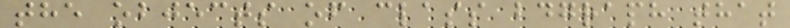the objects of class bdgraph that
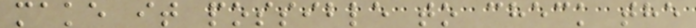make it possible to check the
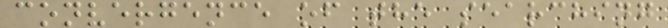convergence of the searching
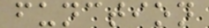function
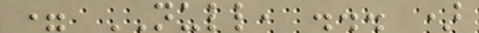= NULL, ... )
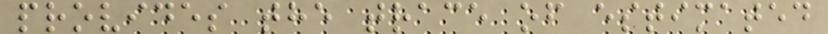provides the trace of estimated
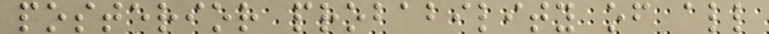posterior probability of all
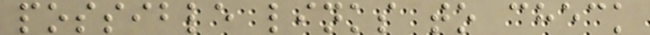possible links to check
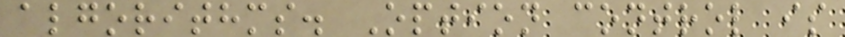algorithms. Option control is
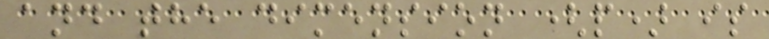and the dimension (p) is
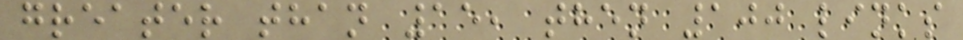greater than 15, then 100 links
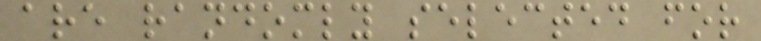are randomly selected for
